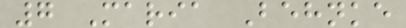7 Maria Behnke
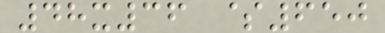48x36 $650
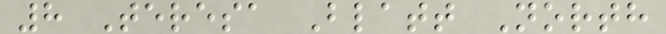8 Teresa Blatt North
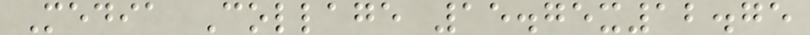Media Collage 15.75x12.75
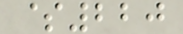$220
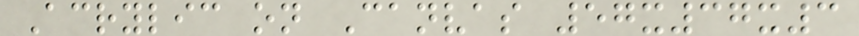Acrylic on Canvas 57x37x3
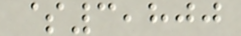$3,800
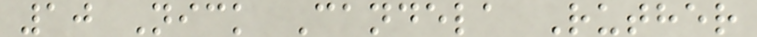10 Nick Candela Ruther
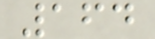164
